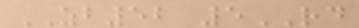ZB52 5RD
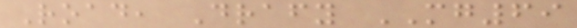Road, Drafy MG69
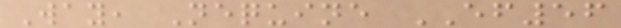Way, Nequine EF56
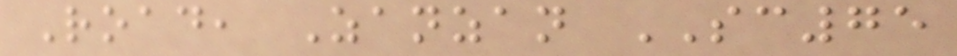Road, Zanzan SC75
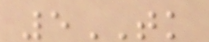5TK
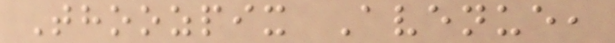Thoozpix Avenue,
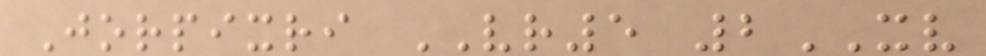Jorpixri VR5 2XV
